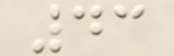43
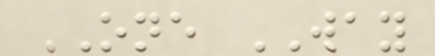ONE WAY
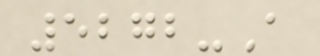5272-A
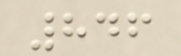846
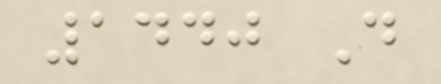1440 D
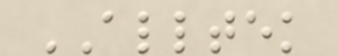ALLTEK
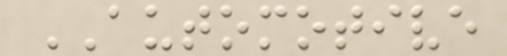AUTOMOTIVE
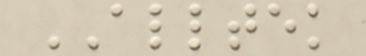ALLTEK
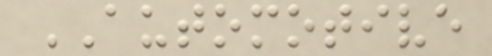AUTOMOTIVE
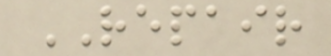REPAIR
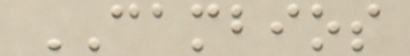CAMBIOS
